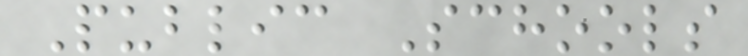Public Schools
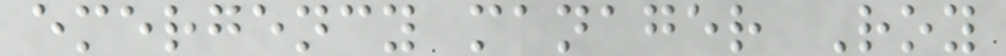emergency manager Roy
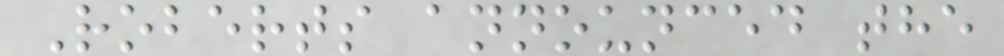Roberts announced the
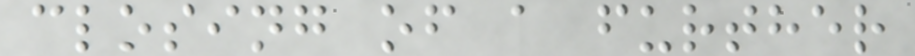closing of a further
